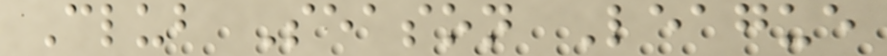Club Season League
